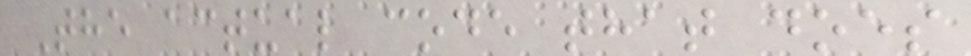The actual code that does
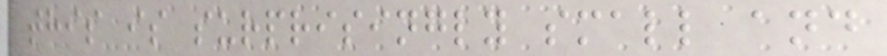this is surprisingly small and
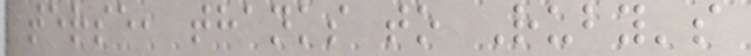terse, thanks to Ruby's
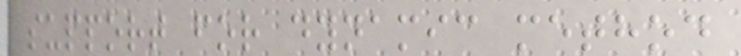support for dynamic method
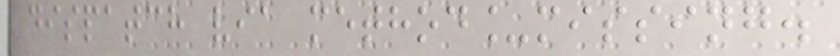dispatch via method_missing.
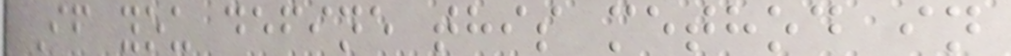If you define this method in
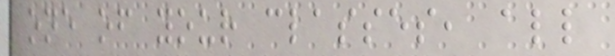one of your classes, all
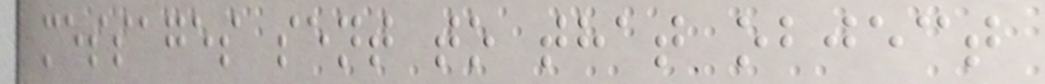messages sent to that object
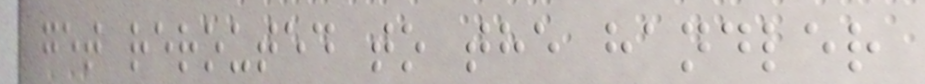get rerouted to the handler
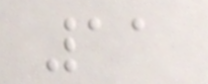11
